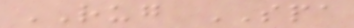RUG SPA
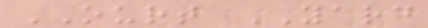OURT YARD
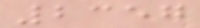2357
